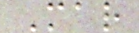Mar
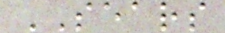SEARS
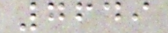7649
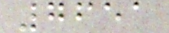7651
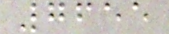7655
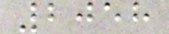2058
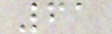61
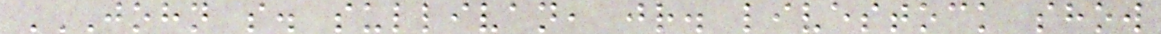JOHN S. SULLIVAN, JR. LIVESTOCK SHOW
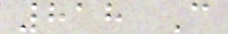818 C
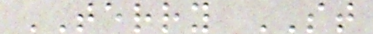TERRY ST
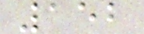152
